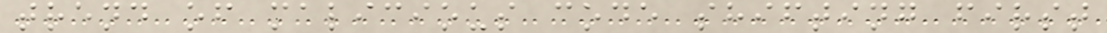trend of malicious code shifting first
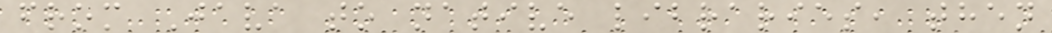from Java to native libraries, then
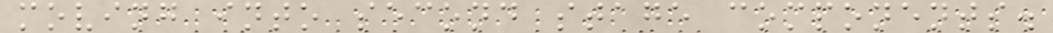moving into second stage components.
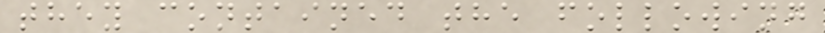they contained the following
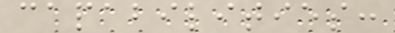capabilities:
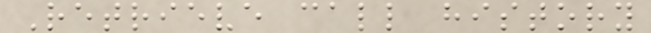Retrieve call history
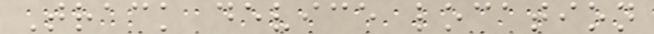Track device location
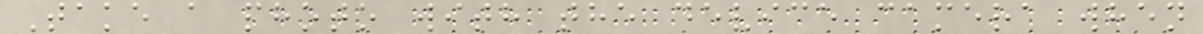Take a photo with the device camera when
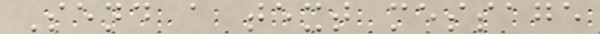Send a text message
